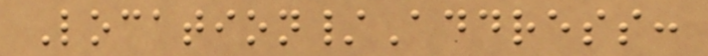Location/Address:
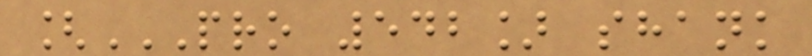[PRO 542] SHANK
